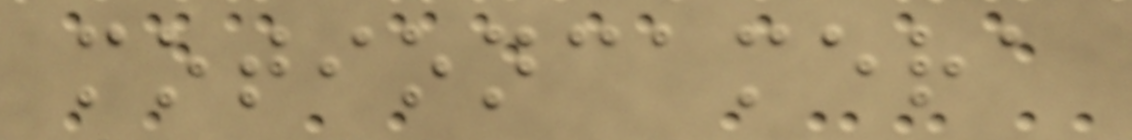motioncamera
